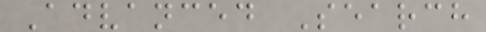Advanced Search
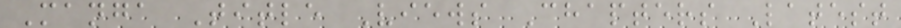Manga Title Views Chapters Latest
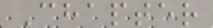Chapter
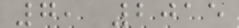7, 2015
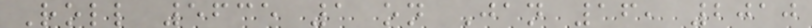Roll 5635 1 on Jan 16, 2010
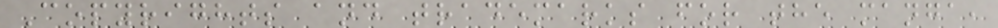Copyrights and trademarks for the manga,
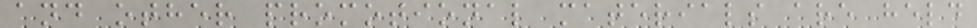and other promotional materials are held
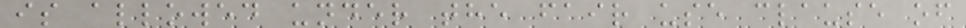is allowed under the fair use clause of
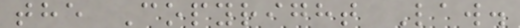the Copyright Law.
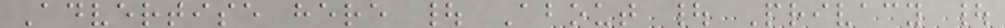Advertise here | About | Privacy |
